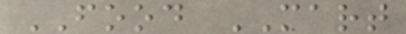FOOD MART
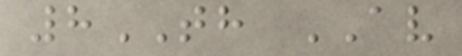8TH AV
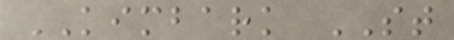KIMBARK ST
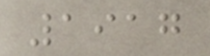1917
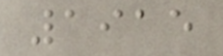1915
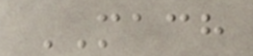MACH
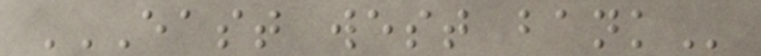EAST WEST BANK
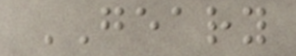GEARY
